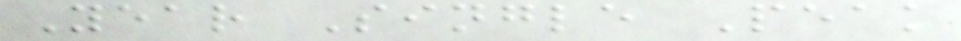Year Single Peak
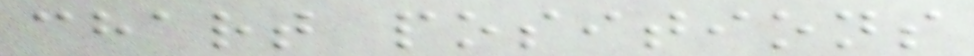chart positions
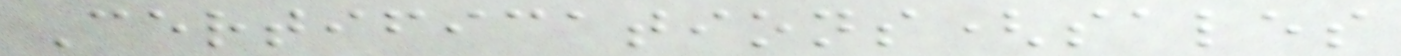Certifications(sales
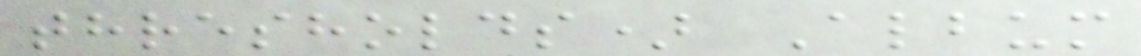thresholds) Album
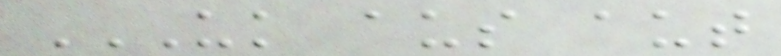UK AUS AUT
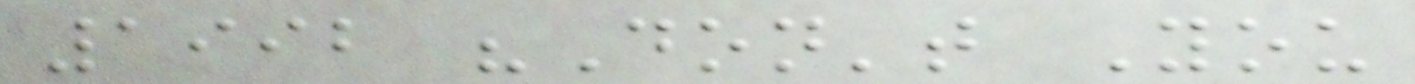1992 "Don't You
